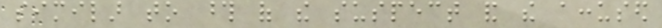similar to those of the suspect and the accused
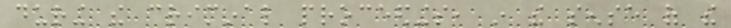during the criminal proceedings, in the sense of the
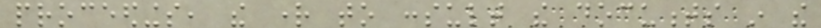proceedings, the right to consult the documents in the
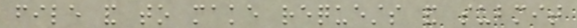file and to make requests and submit
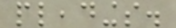pleadings.
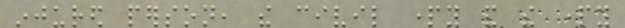injured person, the civil party and the party
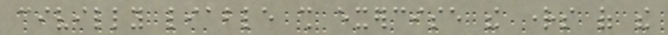civilly liable shall exercise the rights of the
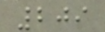209
